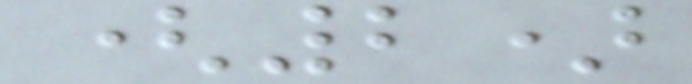(2)
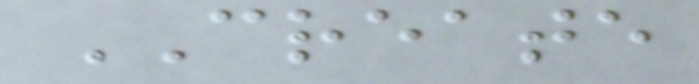CREATE
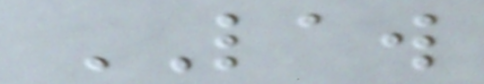LAW
